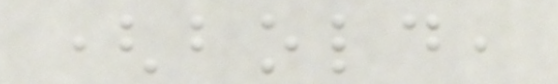(bold,
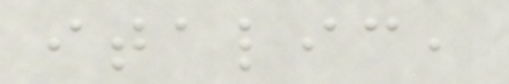italic,
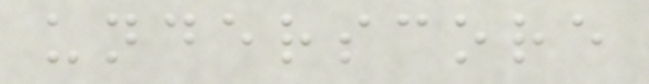underscore
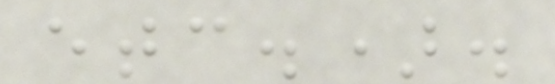etc.).
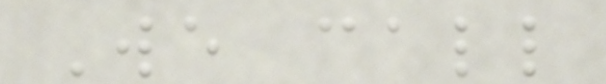We call
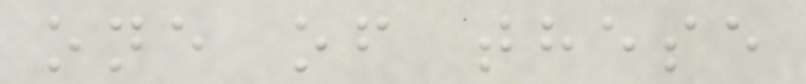one of these
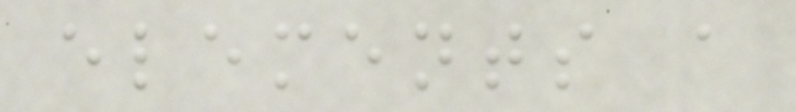elements a
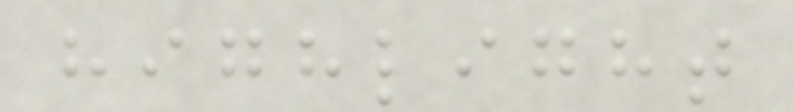highlight
